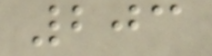203
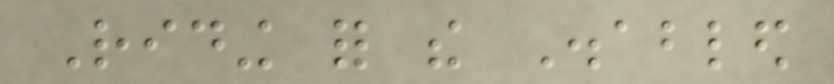Riding for the Disabled
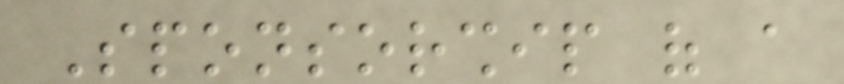Sponsorship of a
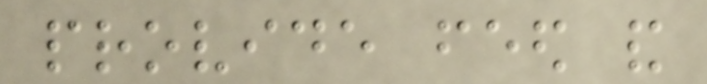provide feed and
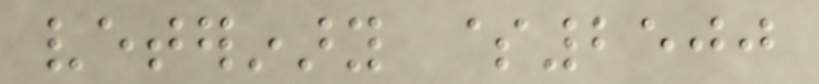veterinary $2500
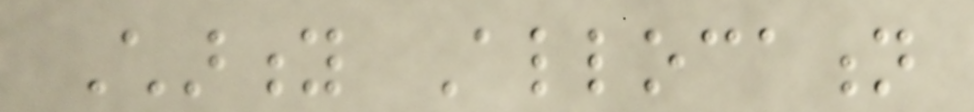Charity Allocation
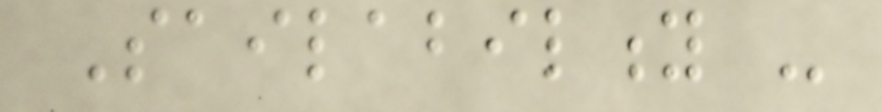Sailability -
